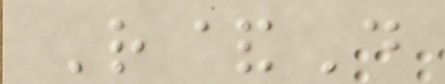R&D
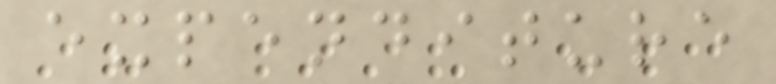expenditure
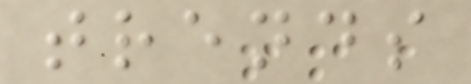trends
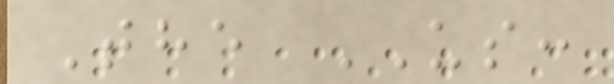The US:
